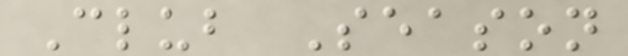Club Season
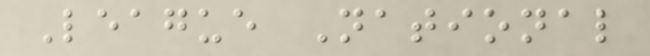League National
